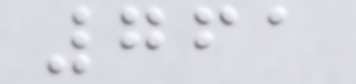761
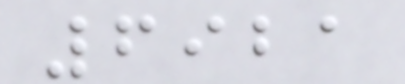6921
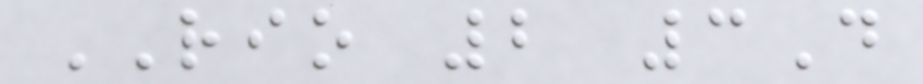RIO 2 3D
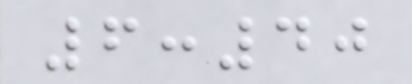6:40
